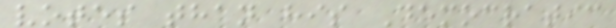votes than his Democratic
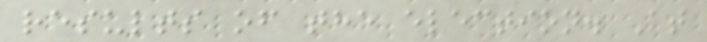results of the election. At
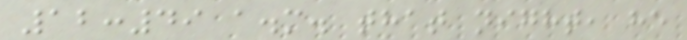12:49 a.m. that night, he
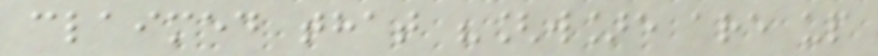claimed that "[w]e are up
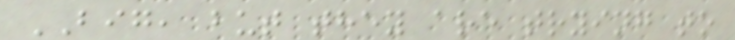BIG, but they are trying to
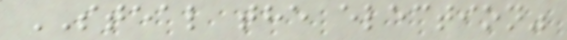STEAL the election"
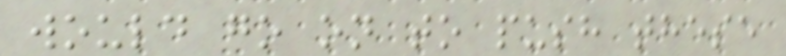would go on to push these
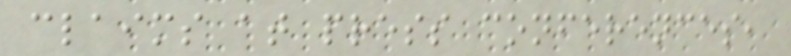claims at press conferences,
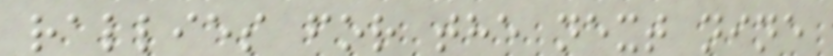rallies for the next nine
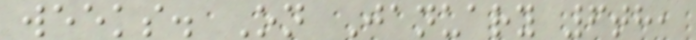weeks. On January 6th,
